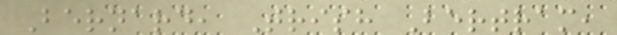Bernard, Trish Bertram,
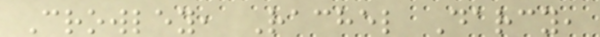Crowley, Rachel Darcy,
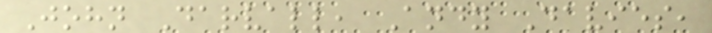John Darvall, Andy Davies,
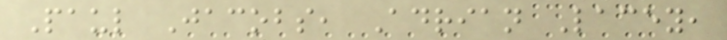Paul Jacobs, Adrian Lacey,
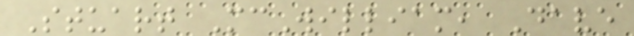Stuart McWilliam, Dave
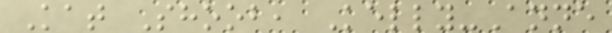Kat Shoob, Kelly-Anne
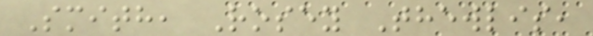Smith, Rosey Thewlis,
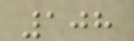108
